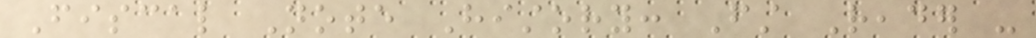Fiscal Note History: First Reader -
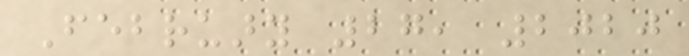February 27, 2020
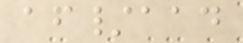af/aad
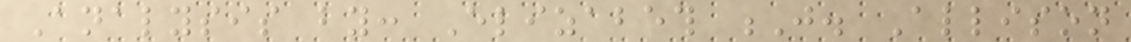Analysis by: Elizabeth J. Allison
